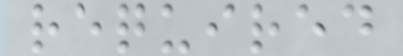required
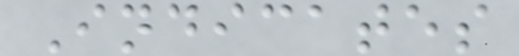Indicates
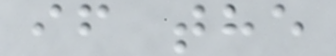if the
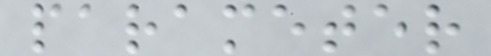parameter
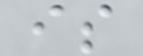is
